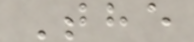The
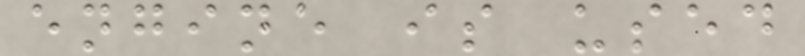engine is used
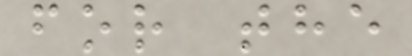for the
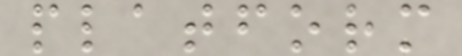platform
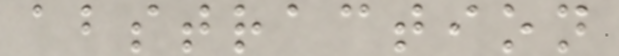abstraction
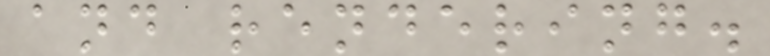and rendering.
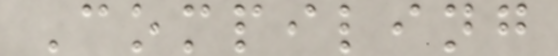Compiling
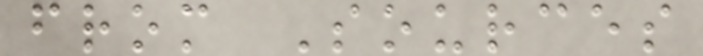from Sources
